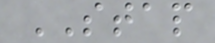STAP
